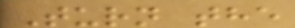Turn the
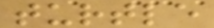turtle
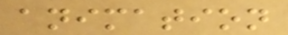animation
